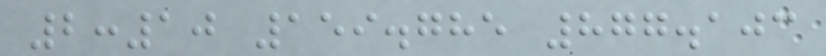2:10 159.785 877.103
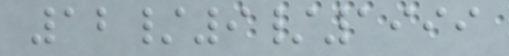12/9/1999
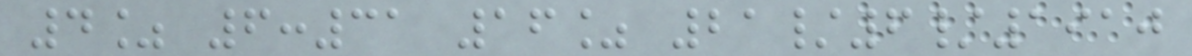4% 6:31 16% 21/6/1910
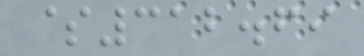$312.69
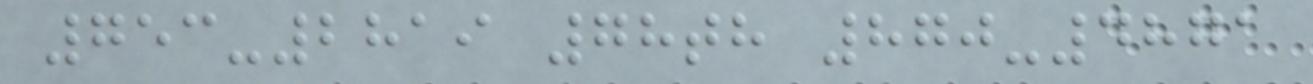753-2819 78th 870-4871
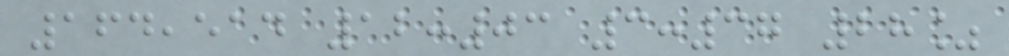164,514 12:03 3:37 28%
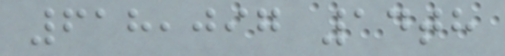618,097 14th
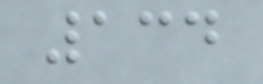134
